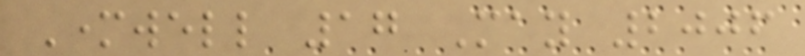Motherwell 17 May 2006
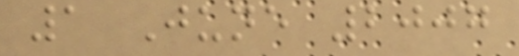1 June 2007
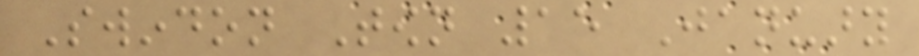Swindon Town 15 January
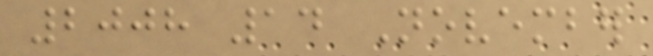2008 14 November
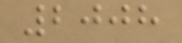2008
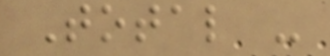Total -
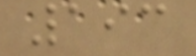193
